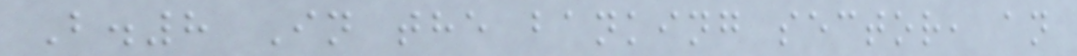B.8 In the banking sector, an
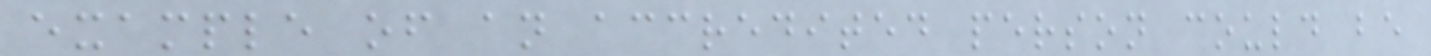example of an accredited person could be
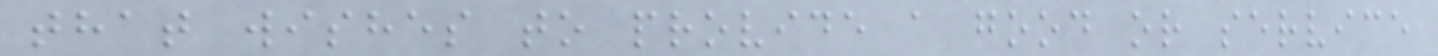that wishes to provide a good or service
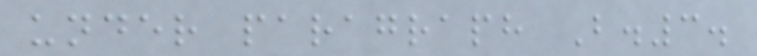under paragraph B.3.
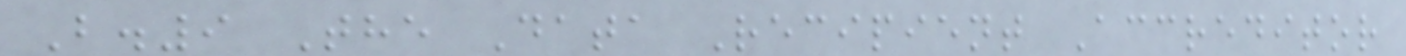B.9 The Data Recipient Accreditor
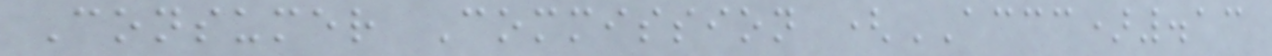Consumer Commission (ACCC).13
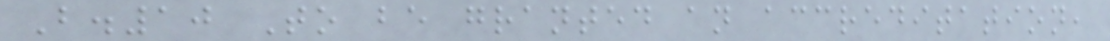B.10 To be granted an accreditation,
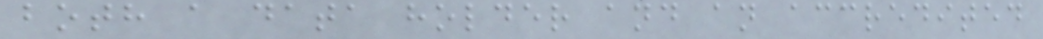both a data holder and an accredited
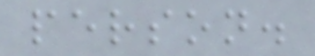person.
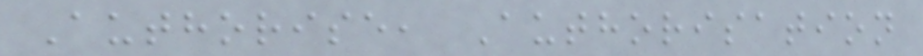Authorise, Authorisation
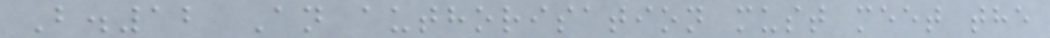B.12 An authorisation must meet the
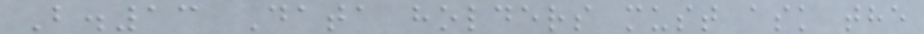B.13 Data holders must ask the
